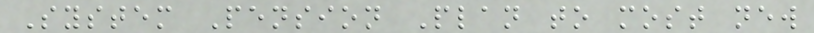System Pension Plan to most new
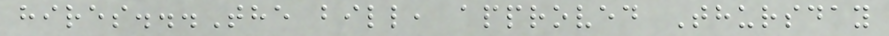hires...The bill, approved Thursday
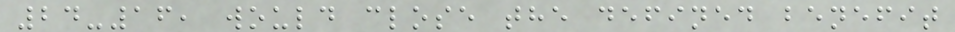24-16, would close the defined benefit
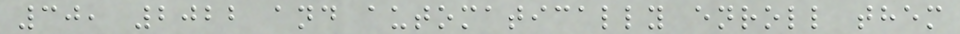30, 2022 and automatically enroll them
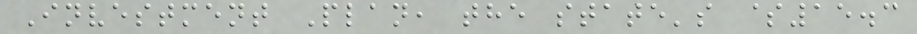Investment Plan, the state's $15.3
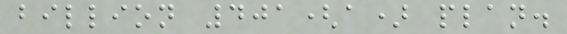billion 401(a) plan.
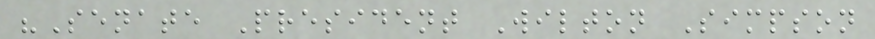"Senate President Wilton Simpson
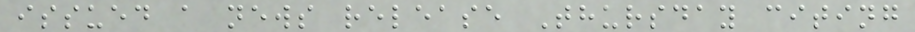issued a news release Thursday citing
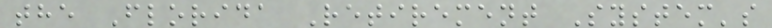the Florida Retirement System's
